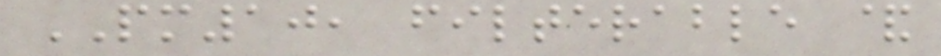PM10, filterable &
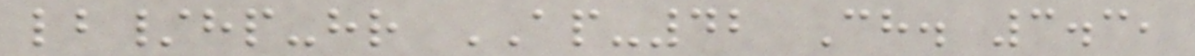lb/hp-hr AP-42 Ch. 3.3,
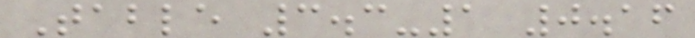Table 3.3-1 0.16
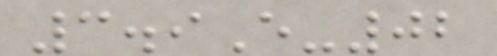3.9E-02
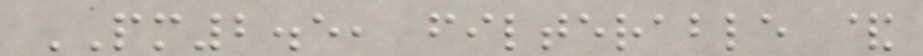PM2.5, filterable &
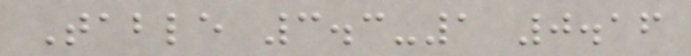Table 3.3-1 0.16
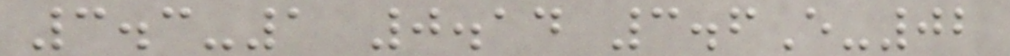3.3-1 0.14 3.6E-02
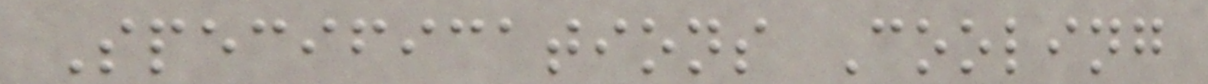Specifications Cooling
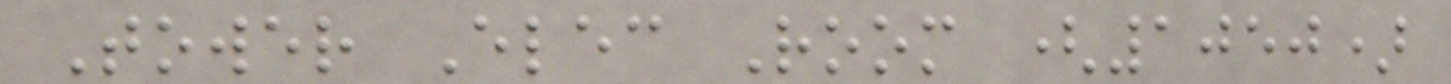Tower Elec Room (1050)
